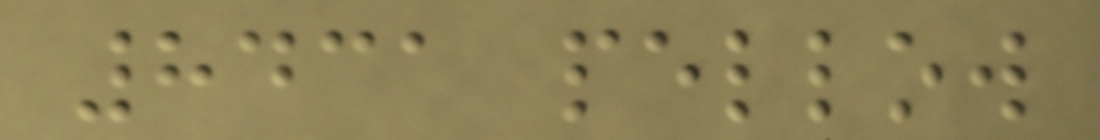8431 pellow
